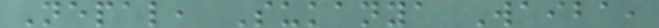Nepal, Sukanya Waiba,
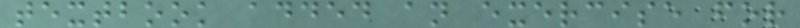textbook added an exercise for
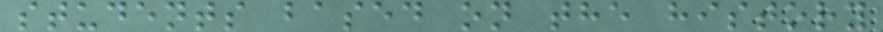students based on the history
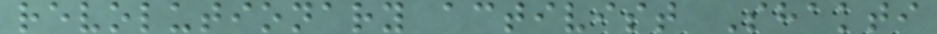revolutionary activist Shakti
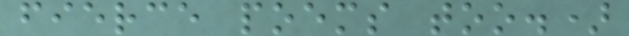fierce poems too.)
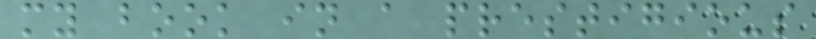my book in a prestigious
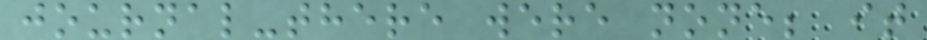journal-there were none; it
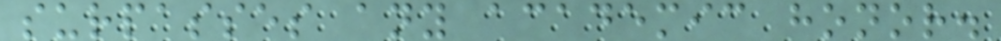surpasses any academic honor.
